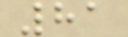81
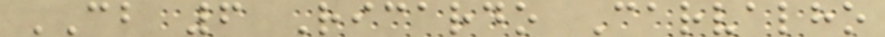CB 6 Ricardo Carvalho
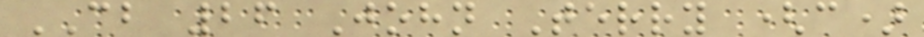CB 26 John Terry (c)
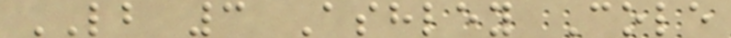LB 3 Ashley Cole
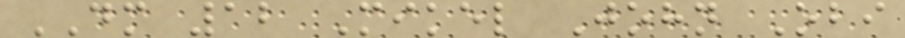DM 12 Mikel John Obi
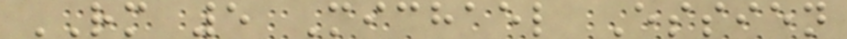RM 5 Michael Essien
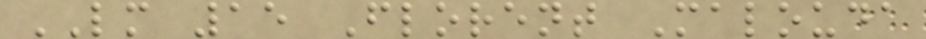LM 15 Florent Malouda
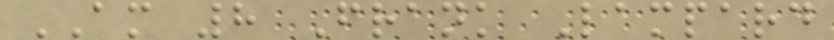AM 8 Frank Lampard
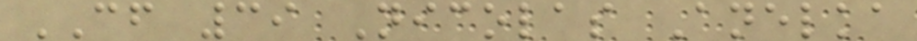CF 39 Nicolas Anelka
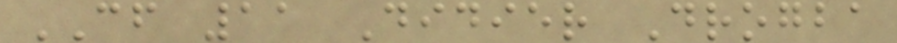CF 11 Didier Drogba
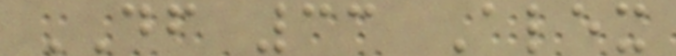DF 33 Alex
